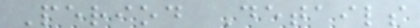Period Details
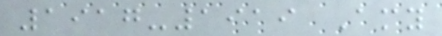1917-1919 Amy
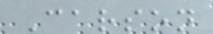Carson
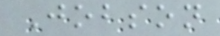Jobson
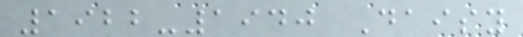1922-1940 Daisy
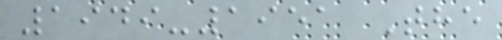1949-1951 The
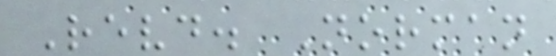Revd. Norman
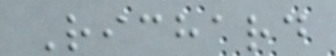Richard
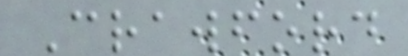Crawford
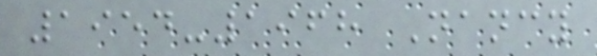1954-1968 Nancy
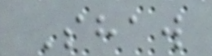Shaw
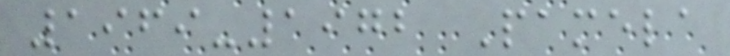1969-1972 Pamela
